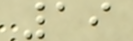19
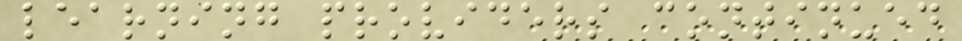learning providers continued
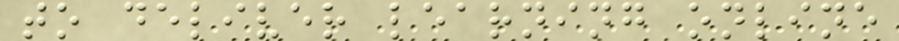to deliver learning online
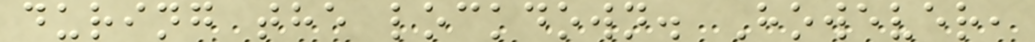during the lockdown. However,
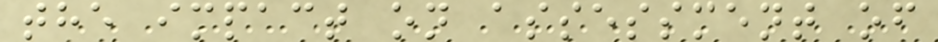the impact on assessment of
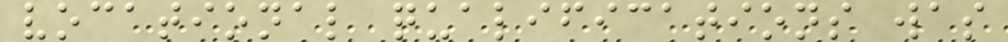vocational qualifications was
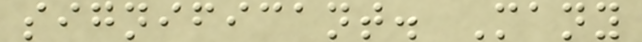significant. Many
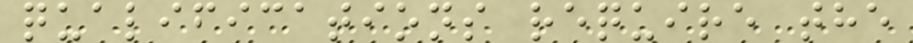qualifications require the
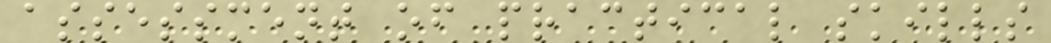assessment of practical skills
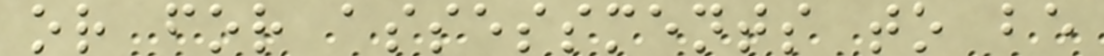or for assessments to be
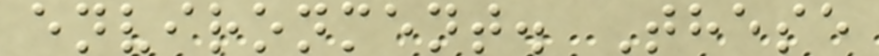environment. These
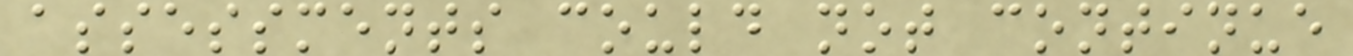assessments could not continue
